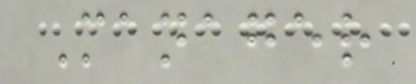Manager
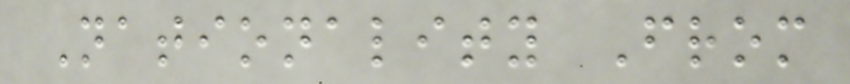Nationality From
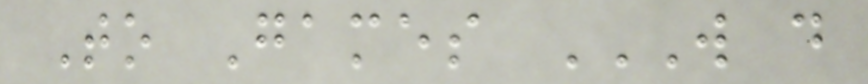To Games W D
